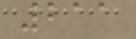211
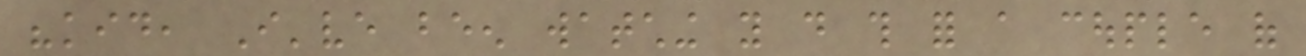"kid, I've been watching you do this for a couple of
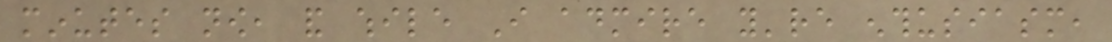minutes now, and while I admire you're enthusiasm,
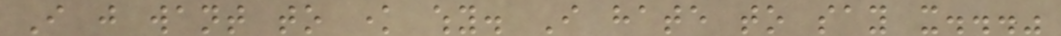I just want to know why. I hate to say it..."
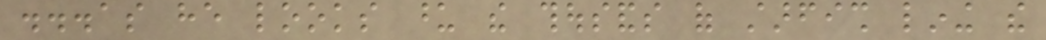...as he looks upon the thousands of starfish lining the
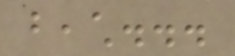beach...
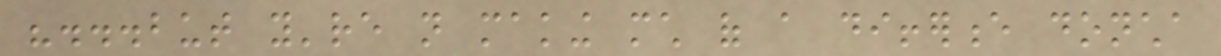"...but you're not making much of a difference doncha
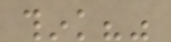think?"
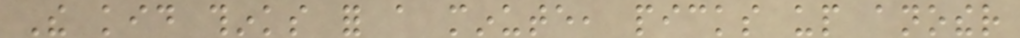The kid thinks for a minute, picks up another
